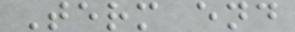Term end
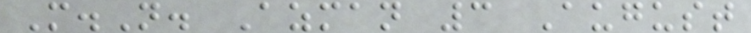M.N. Azman 3 August
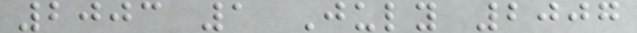2003 1 July 2007
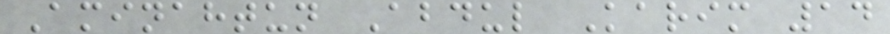Aminahtun Abdul Karim 14
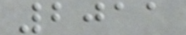2011
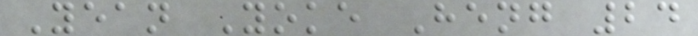Yean Yoke Heng 24
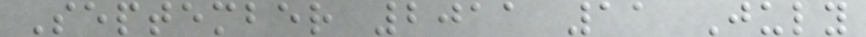September 2011 11 July
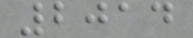2014
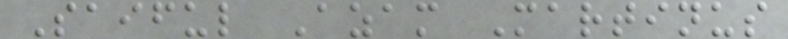Saiful Azam Martinus
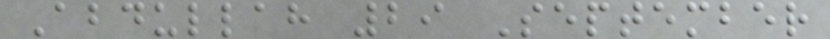Abdullah 29 September
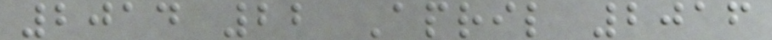2014 22 April 2016
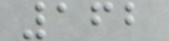162
